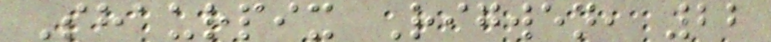Shaurpix Rigwen, 22
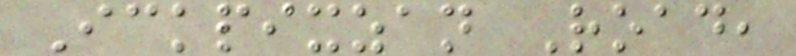Ickpixzan Road,
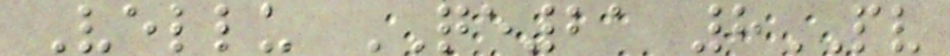Vellu QE21 8PV
